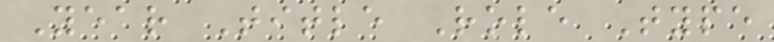Year Title Role Type
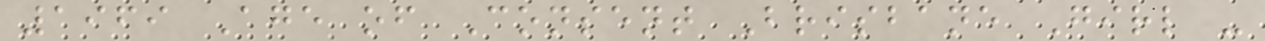1969 Age of Consent Brisbane Girl -
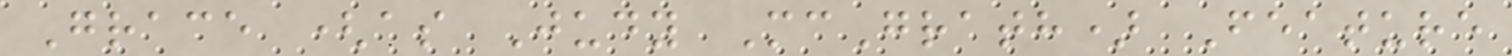Grace (as Judy McGrath) Feature
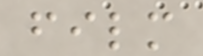film
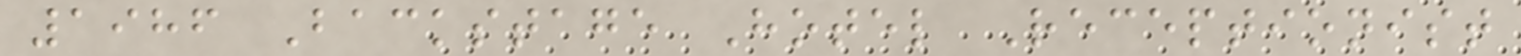1986 Backstage Hotel Receptionist
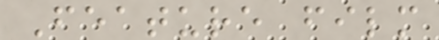Feature film
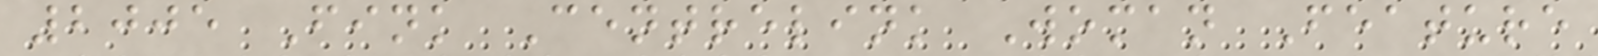2005 Fink Centrelink Woman Feature
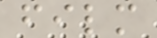film
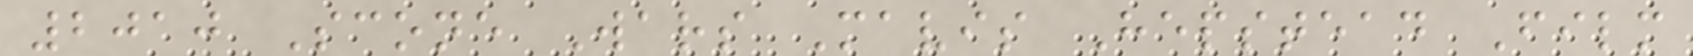2010 Scone Wars Mavis Hepstead Film
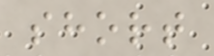short
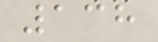138
